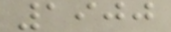1900
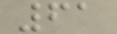61
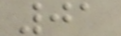01
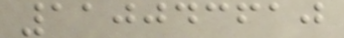110043610
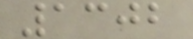1302
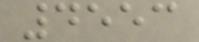4553
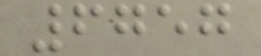6757
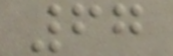67
